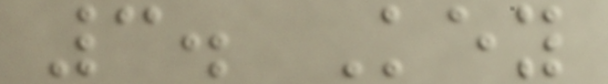3. Key
